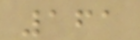161
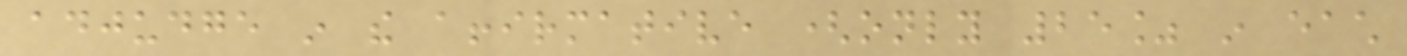adjudge in the affirmative (only 25% in each
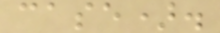case).
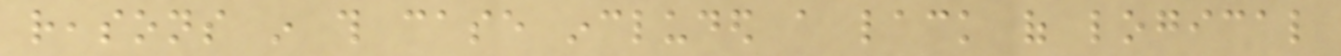reasons in this case included a lack of logical
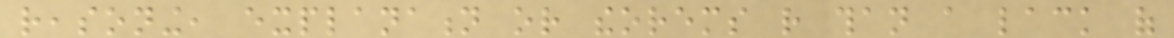reasoning, explanation or theorems rather than a lack of
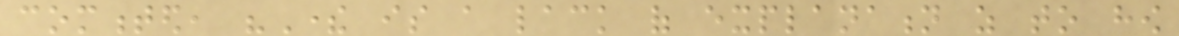commented, "There is a lack of explanation as to how
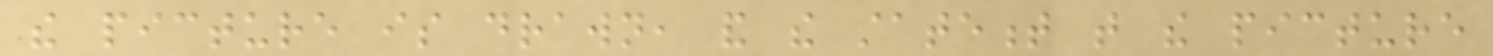the picture is drawn, and the statement that the picture
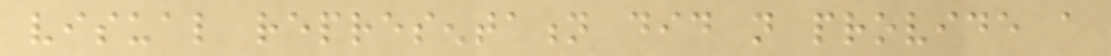visual representation did not provide a
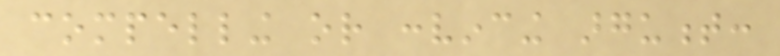compelling or convincing argument:
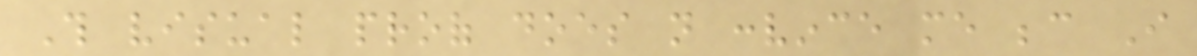This visual proof does not convince me because I
